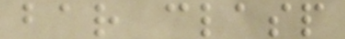bar clasp
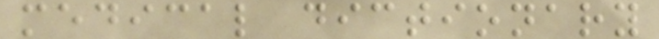medical dictionary
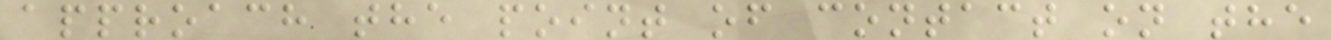approach the point of contact on the
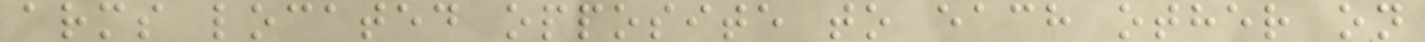arms located opposite to each other on
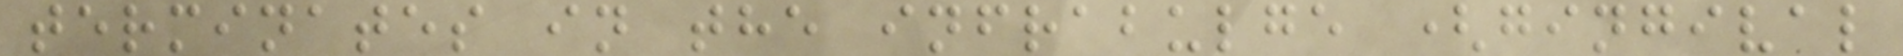terminates in the infrabulge (gingival
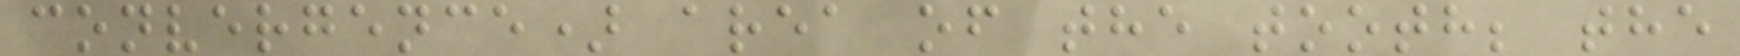convergence) area of the tooth; the
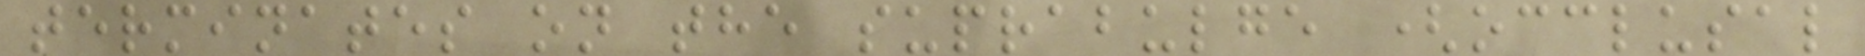terminates on the suprabulge (occlusal
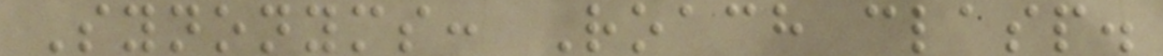Synonyms: Roach clasp.
